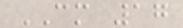CM 17
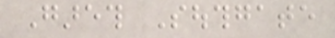Gareth Southgate
